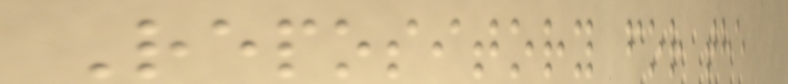Repository for the
